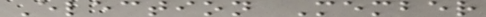Election Member
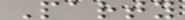Party
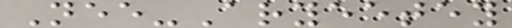Nee-Aryeetey
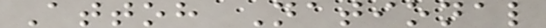Attoh National
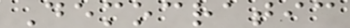Democratic
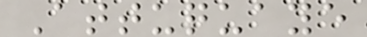Attuquaye
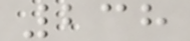238
